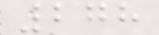278
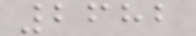2682
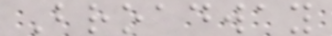Broadway
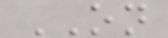ON
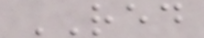RED
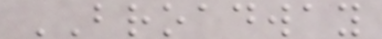BROADWAY
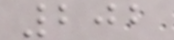202
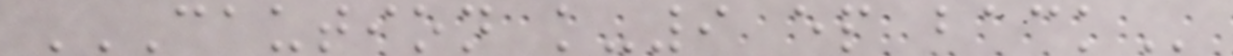CAUTION K-9 EP BACK
